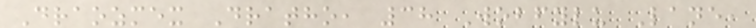Draozmex Dratho, 38 Wobfylu Lane,
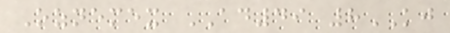Oznemex AD49 8KJ
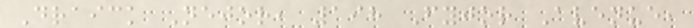Draick Nejor, 198 Fyjor Avenue,
